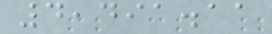4,491.11
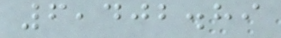6,402.89
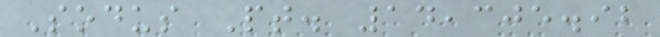Sodus Pt. 14,305.92
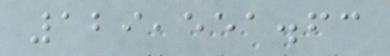129,551.63
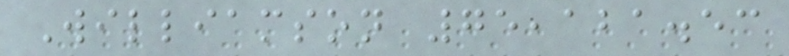Williamson 75,121.53
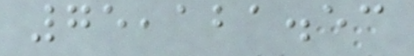75,121.53
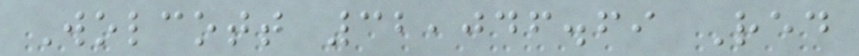Wolcott 32,046.69 Red
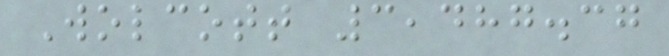Wolcott 3,487.37
